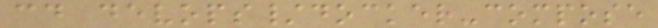cd devops/docker-compose
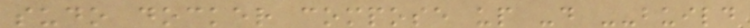sudo docker compose up -d --build
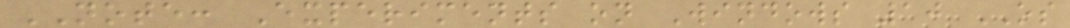NOTE: Experiments on Windows 10 OS
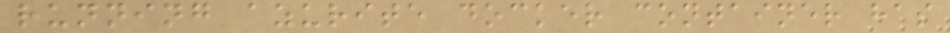running azurite docker container has
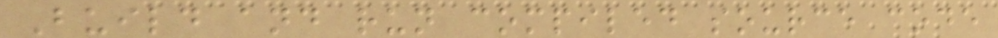Build and run compiled source code
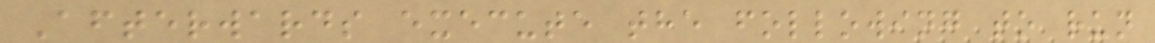Afterwards execute the following to run
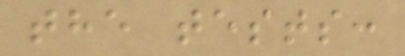the tests:
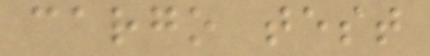cargo test
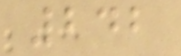242
